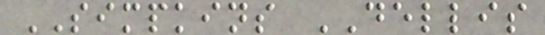SIMPKINS DELLIS
